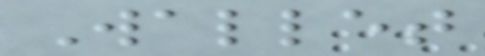Wallet
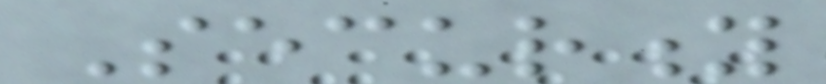Security
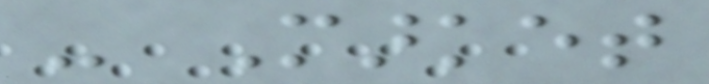- Market
